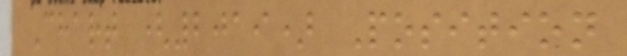Chart (2019) Position
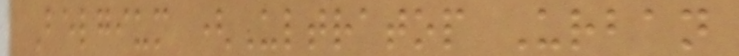Belgium (Ultratop Urban
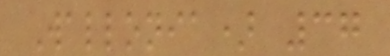Wallonia) 37
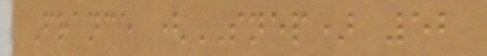France (SNEP) 52
